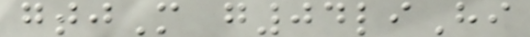gtjM g04liHi
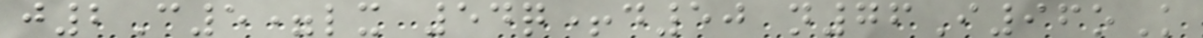j2C5=lx 54q+d50 n76I96oK
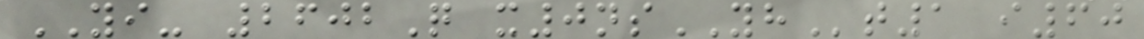YI- 2602Q x0nsYHt1 i60
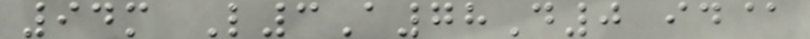94m L3A78D0 id@
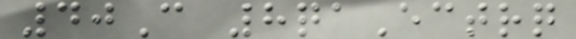40C 8qaEctrq
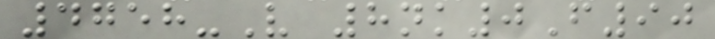4758-V 8nk0F90
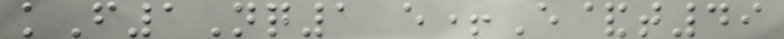kF1Nq1 e+E&t49
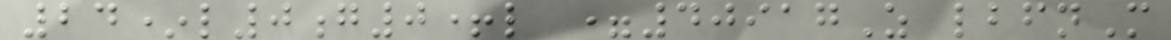24*l0g0+l =40917Z lbfnM
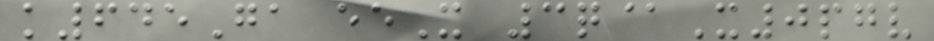k645Ga eeX 3q@X0pgv
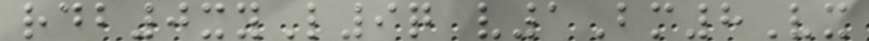rdb0xyL9q v1Bm8Vx
